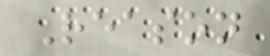Reason
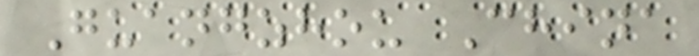Guangzhou China
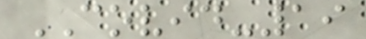COVID-19
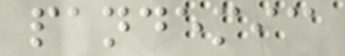pandemic
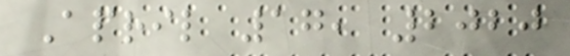April 17, 2020
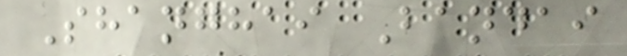Shanghai Bandai
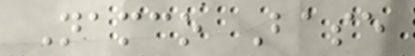Namco Base
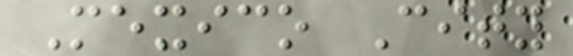Mexico City
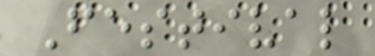Festival
